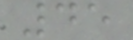45
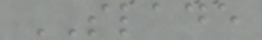SLADE
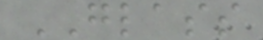GLASS
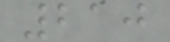210
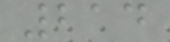214
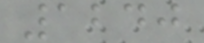1240
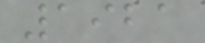1921
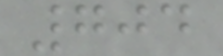704
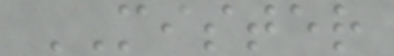MISTER
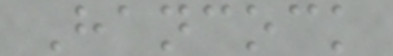Hancock
